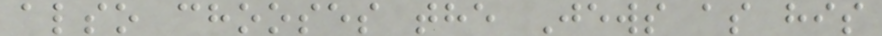also chooses the Jews as his
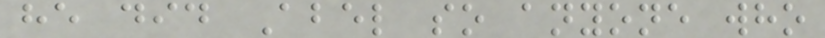he did Abel so anyone who
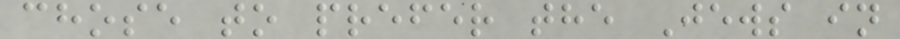chose to prefer the Jews in
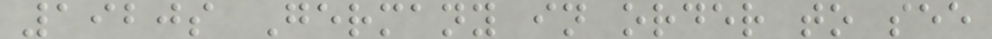1920s Germany in order to see
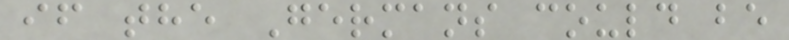if the Germans could be
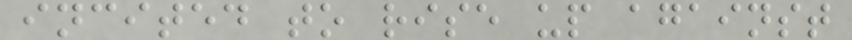incited to rise up against
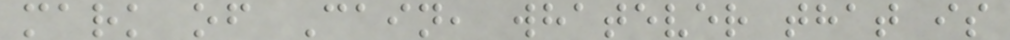mark of Cain, whatever that is
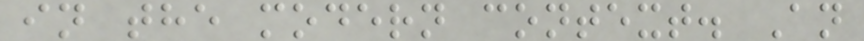in the modern context. An
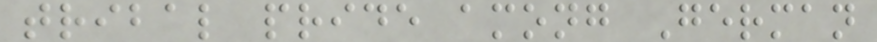tribal pride among German
